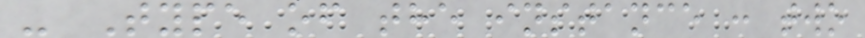- Type of the instance : two
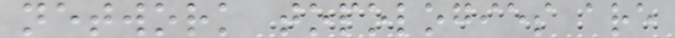network topologies are
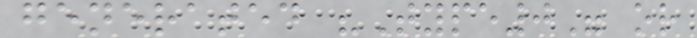generated "Type0" or
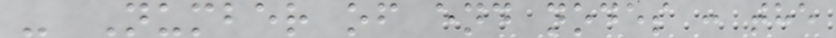- Number of end nodes : the
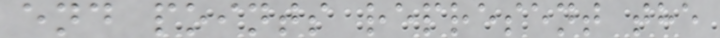end points represent the
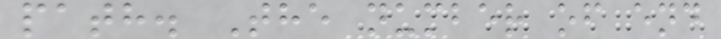path. The number of end
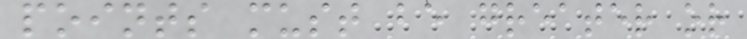points must be greater or
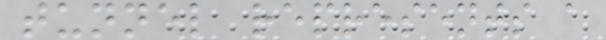tunnel represents a
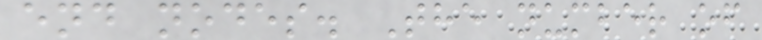end nodes. The number of
